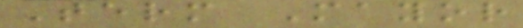Term Mayor
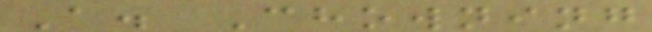A. Chowning
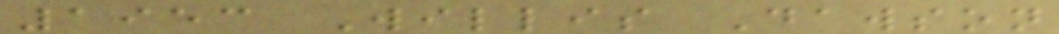1953 Willis Dawson
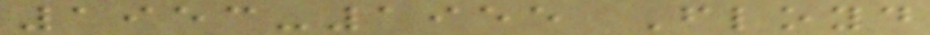1953-1955 Floyd
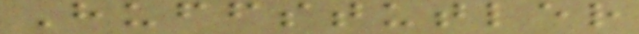Huffstutler
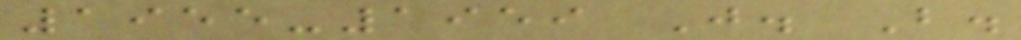1955-1959 J. B.
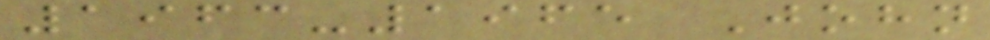1963-1965 John
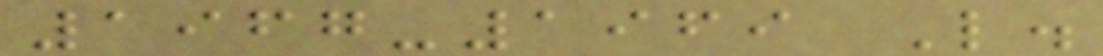1967-1969 L.
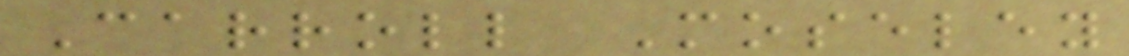Carroll Moseley
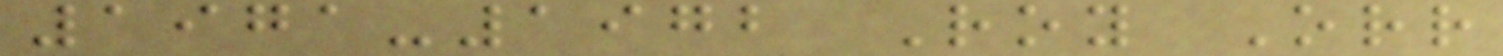1971-1972 Roy Orr
